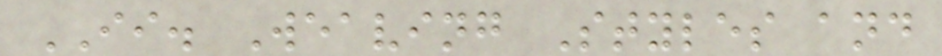II. Weaving Styles and
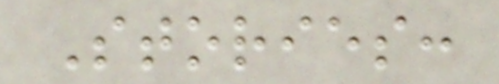Stories:
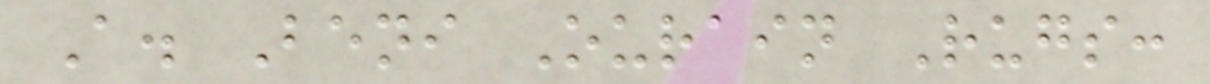A. Beni Ourain Rugs:
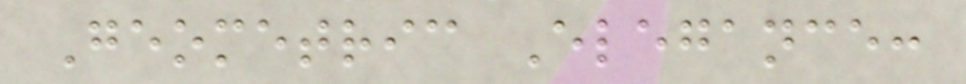Geometric Elegance:
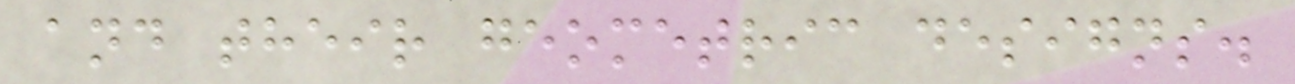and their geometric designs.
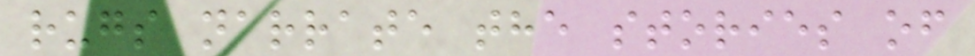rugs narrate the stories of
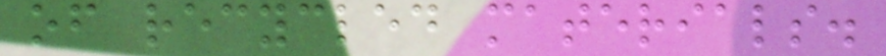of recycled materials.
